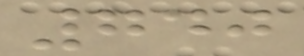740
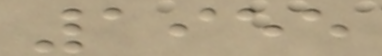1955
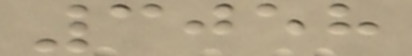3058
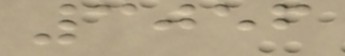3056
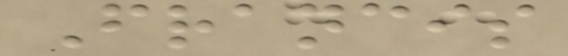Francis
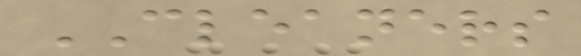CLEANERS
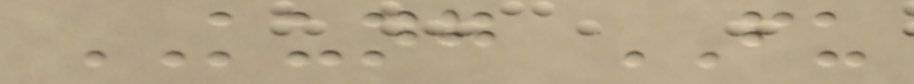KUNG FU
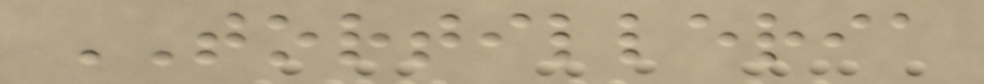TORTILLERIA
